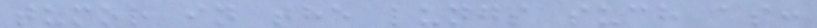tumor in the lungs such as:
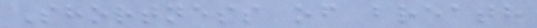Shortness of breath
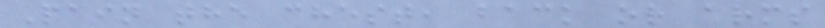Pain the chest, back or arms
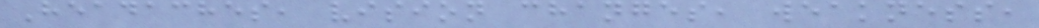Headaches, vision changes, weakness,
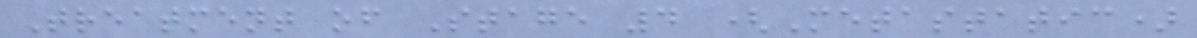Treatment of Stage 4 (Metastatic)
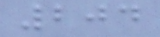204
